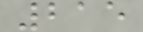215
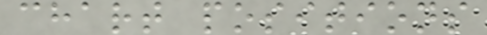chart positions
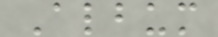Album
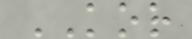KOR
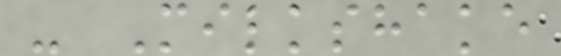- Milkshake
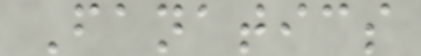Fanatics
